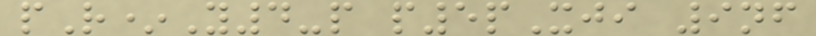pR*Y4-p p5pXji 9nf
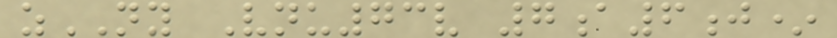zNY Vnu73v 7a6j*
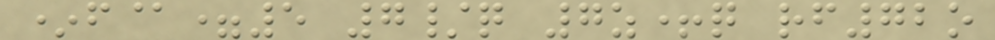*f@=5 7/q 7z+q rf72o
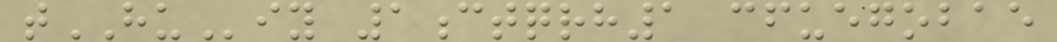tHUiy 1ctqrh1 cfuegobae
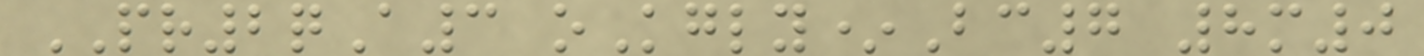PR2qA3 oKgly*Bc7 8m0
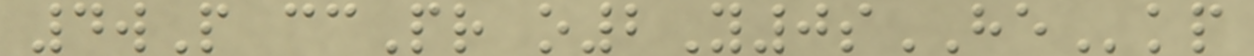4wP ccPr o2Y0sHEkp
